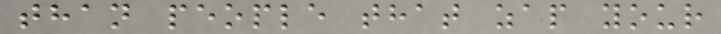than people that zap your
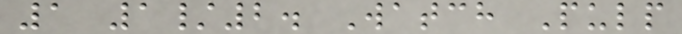1 1/2. Watch Pulp
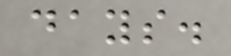days.
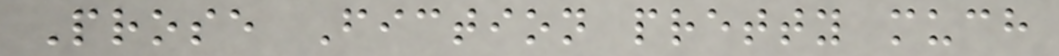Prose Fiction pretty much
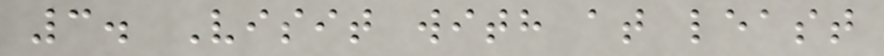3. Visit with at least
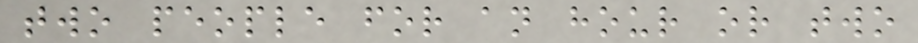two people for an hour or two
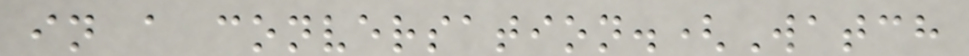in a conversation.(Watch
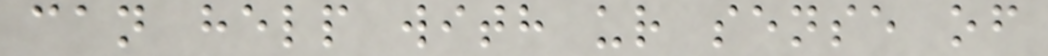can help with ur sense of
